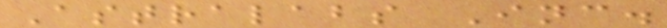Astralabs Inc.
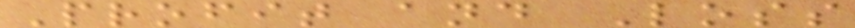Profit and Loss
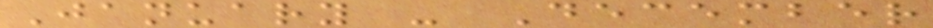January - December
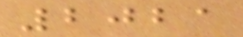2021
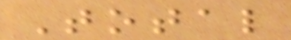Total
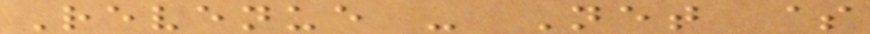Revenue - Net $
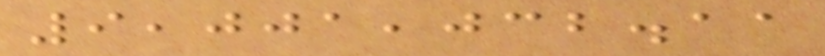9,001,032.11
